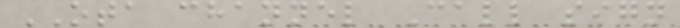OTA channel Call sign
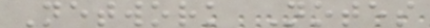Network Notes
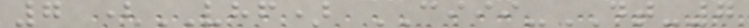7 (VHF) CIII-DT-7
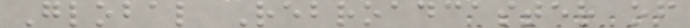Global Rebroadcaster of
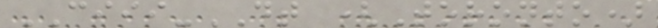CIII-DT (Toronto)
